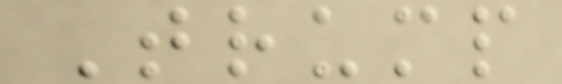Trump
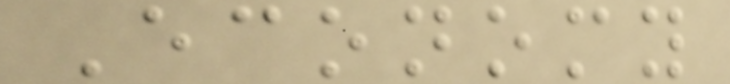Economy
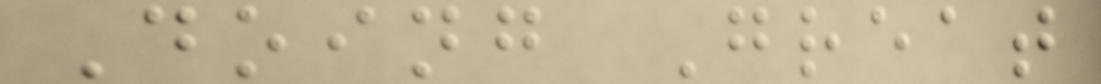Doing Great
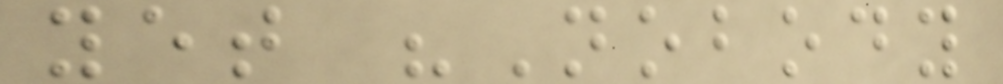yet "Nobody
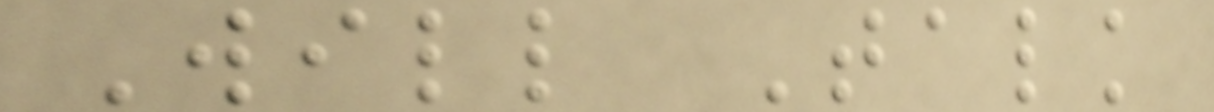Will Talk
